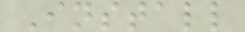Install
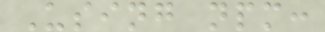Using npm:
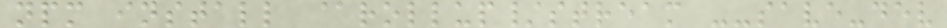npm install @rollup/stream --save-dev
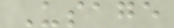Usage
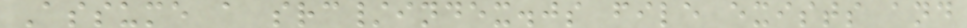Assume a src/index.js file exists and
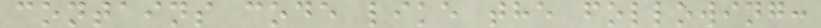contains code like the following:
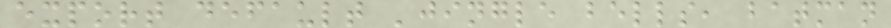export default 'jingle bells, batman
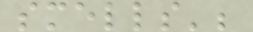smells';
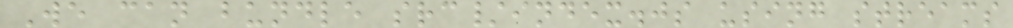We can bundle src/index.js using streams
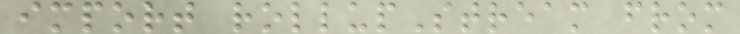import rollupStream from
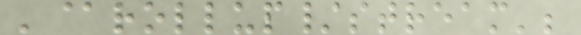'@rollup/stream';
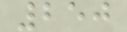250
